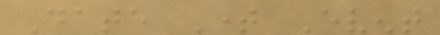Date Time Event
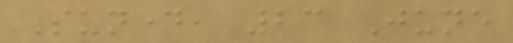Sunday, 23 June
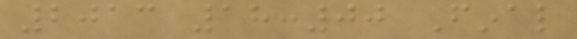2013 18:00 Final
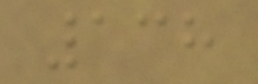138
